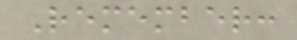Remember:
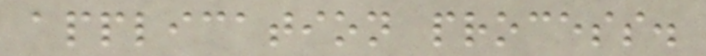application process.
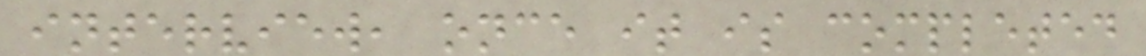interview, once it is completed
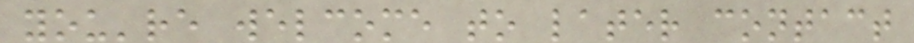you're welcome to later contact
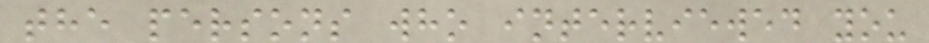the persons who interviewed you
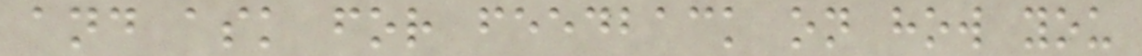and ask for feedback on how you
